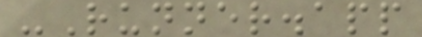-Runner.app
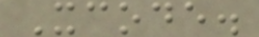Xcode.
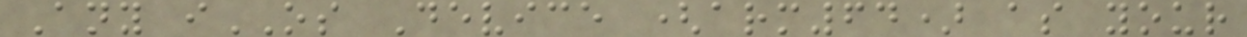Any iOS Device (arm64) as your
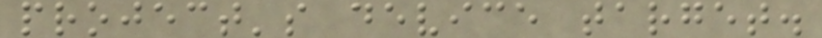project's device target.
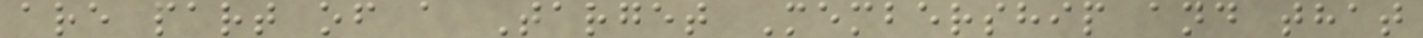are part of a Target Membership and that
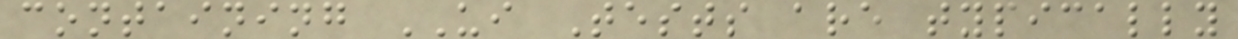containing UI Tests are typically
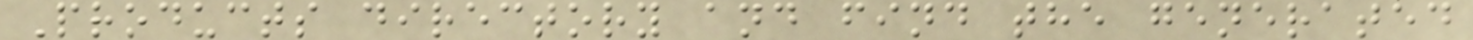Products directory and find the generated
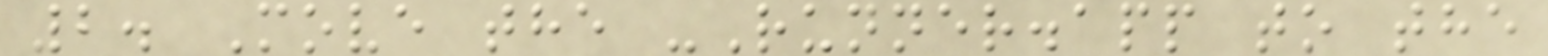2. Move the -Runner.app to the
